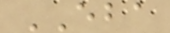EBA
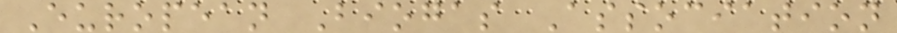European Biogas Association
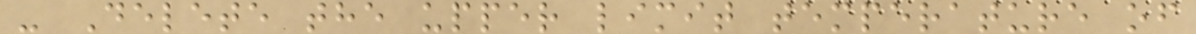- Delete the upper limit temperature of
